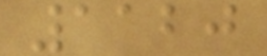1120
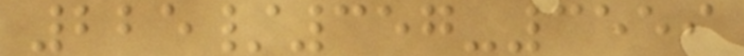225/357-3559
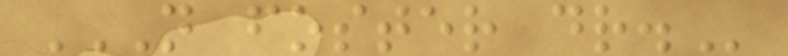N FOSTER DR.
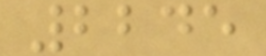2245
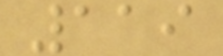119
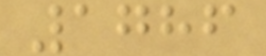1786
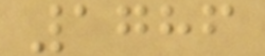1786
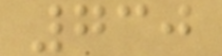730
